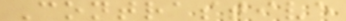Contrastive
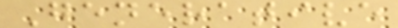Generative
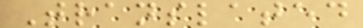Translated
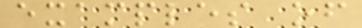examples of
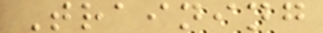Training
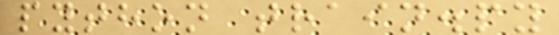python train.py
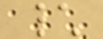\
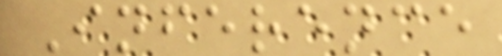Inference
